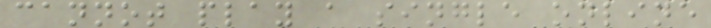cannot play a single online
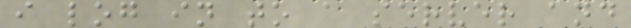i log in to a server and
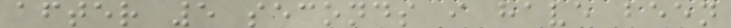after 5 seconds i have been
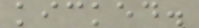kicked.
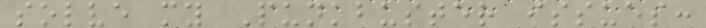solve my Punkbuster issues:
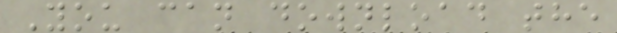You can download the
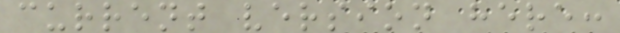current version here:
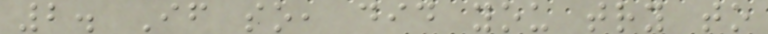2. If so, did you try to
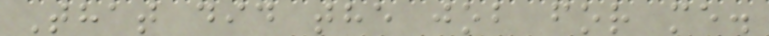That did the job for me.
